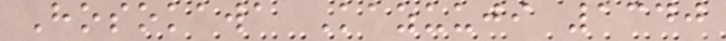Hosokawa Kazuuji 1340
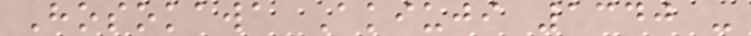Hosokawa Akiuji 1340 -
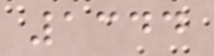1344
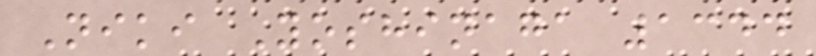Niki Yoshinaga 1344
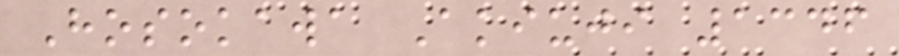Hosokawa Akiuji 1346
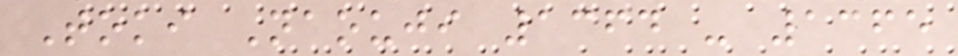Toki Naouji 1364 - 1365
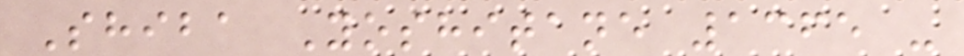Shiba Yoshitane 1365 -
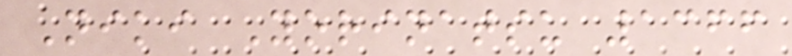Niki Yorinatsu 1366
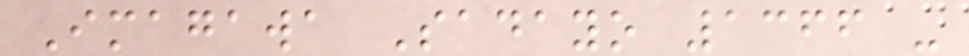Imagawa Sadayo 1366 -
